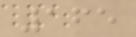165
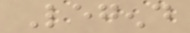Legend
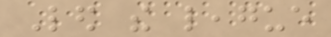Led the league
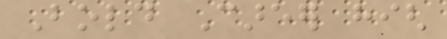Bold Career high
